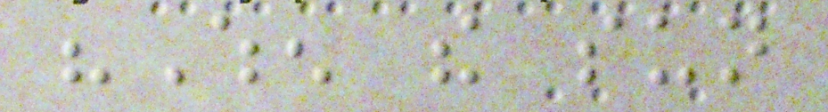"When the sun
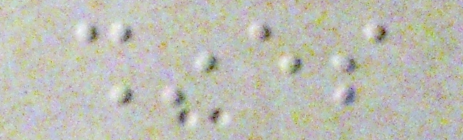shines
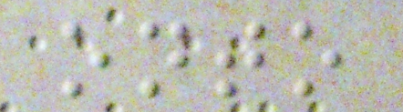onto
